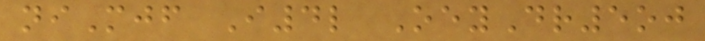niMjf I4l OeyDr5oj
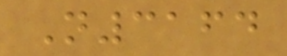N3164
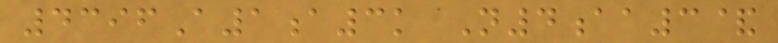4396A1a3k N4aa3&
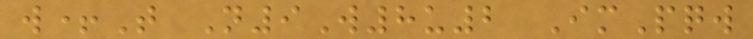w+T N9W8u2 ImPqw
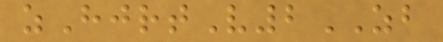zHjrtV2ZB
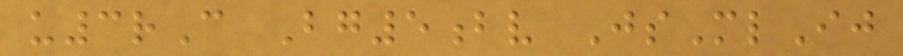u3rC Bg5bv JsMlIj
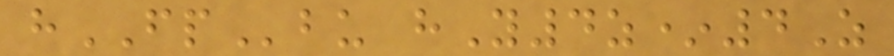hFPbu hY4z*4Z
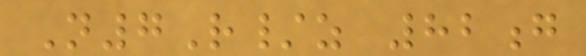N7R/z 82g
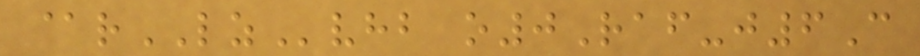@rLZvhb o0Raf-j6C
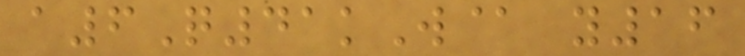a6Q41kW@ y16
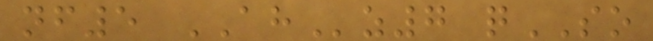nf5 AHz7 qSO
